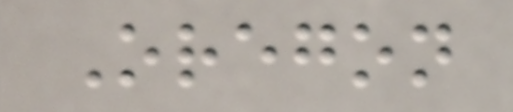Oregon
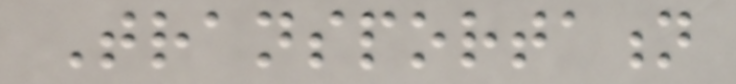Transportation
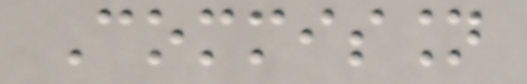Commission
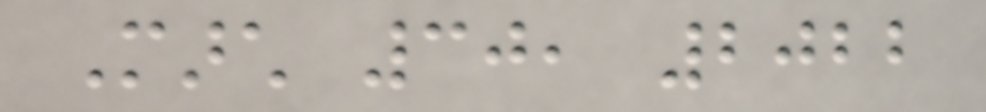March 30, 2022
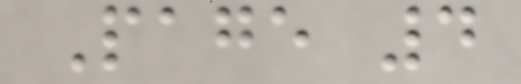Page 4
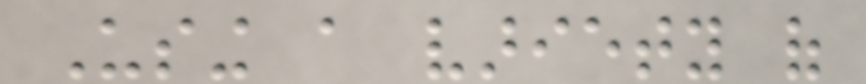Using a variety of
